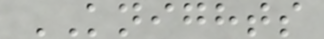KNIGHTS
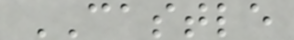CASTLE
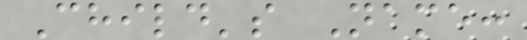Child's Name:
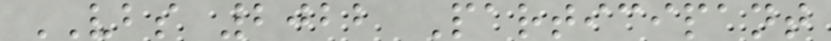VBS 2022 Participant
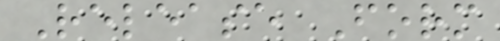Release Form
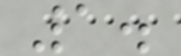1.
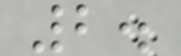2.
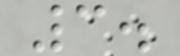3.
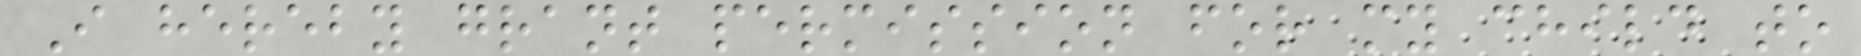I hereby grant permission for my child to
